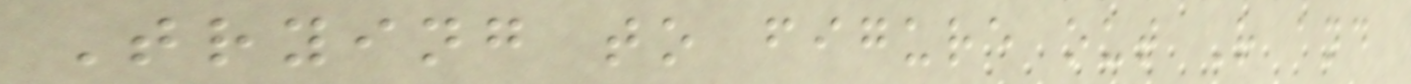Trying to figure out R and
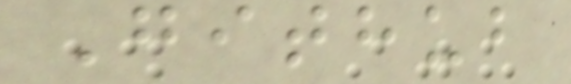Github
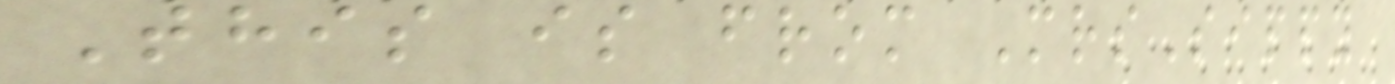This is from MrsSippy
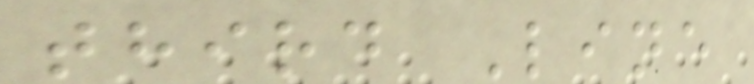third Line
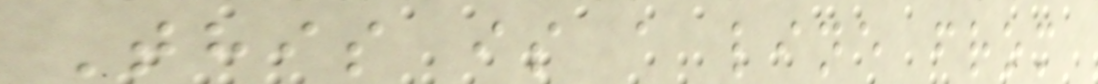This is a line from
